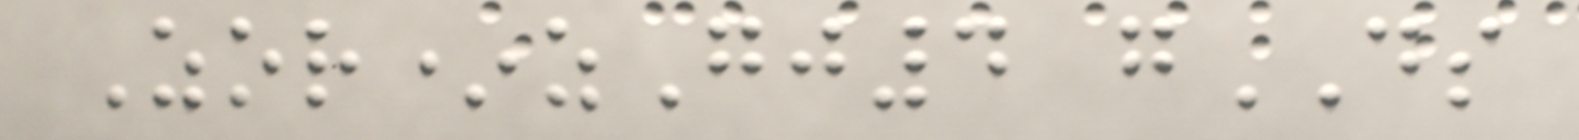Zor*zGj4 gDS
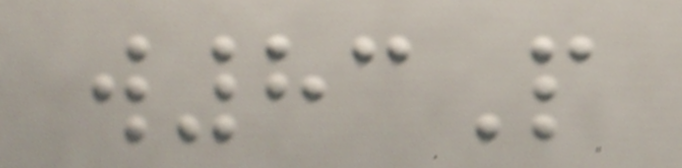w83P
